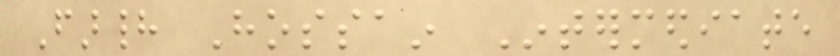Farhad Hossain Intermediate
